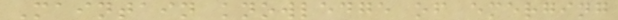Maintain knowledge of emerging
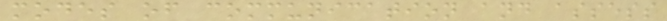modes of communication and assess
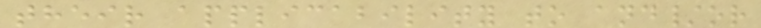their applicability to and/or
